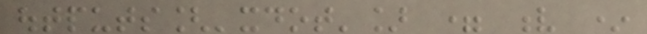outputs['xdot'] = v *
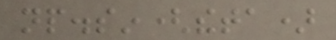np.sin(theta)
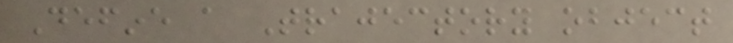Define a Trajectory object
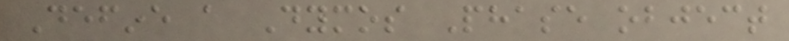Define a Dymos Phase object
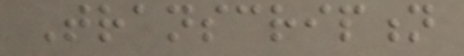Transcription
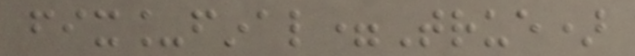fix_final=True)
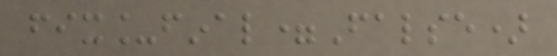fix_final=False)
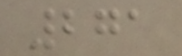271
